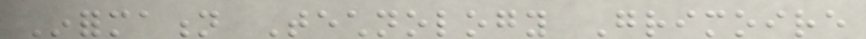Information Technology Grimoire
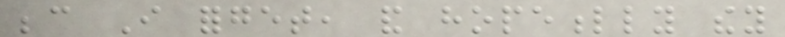because I forget, and hopefully they
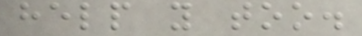help you too.
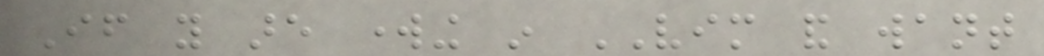If you are working in VIM and want
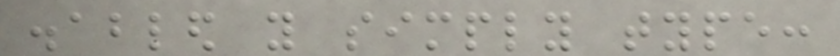disabled you simply type:
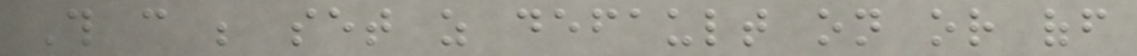This can be set as default on or off
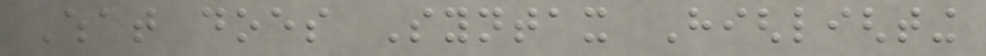What does Syntax Highlighting
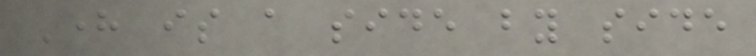Here is a side by side
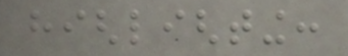highlighting:
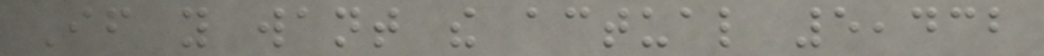If you want the actual 5,432
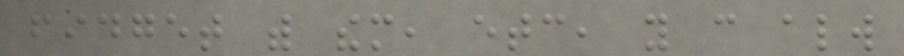fidget with them, etc, you can always
